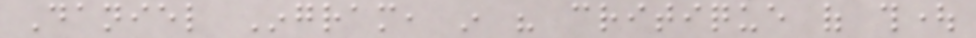Daniel Ingram, in his critique of thought
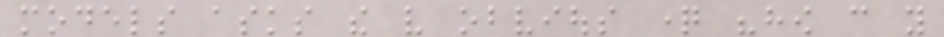models asks the very obvious question "how can you
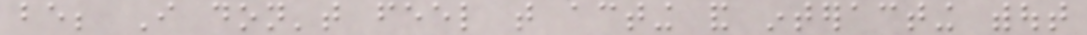be; I don't feel that acting and interacting without
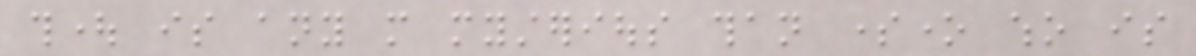thought is any more mysterious than someone who is
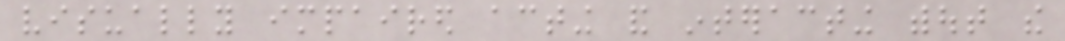visually impaired acting and interacting without the
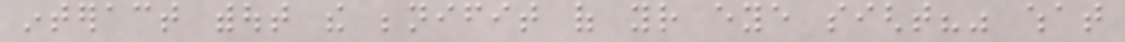interact without the benifit of your eye sight?" what
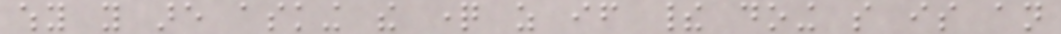why you are asking the question as if their doing so is an
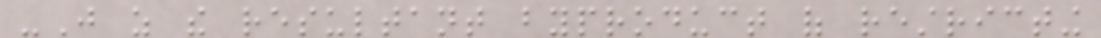-Just as the resultant byproduct of restricting
